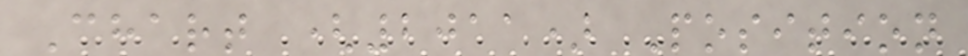Chart (2011) Position
